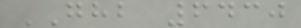GHB 6430
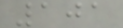101
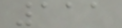111
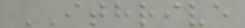ITHRIVE
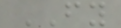FY
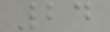24
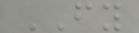FY
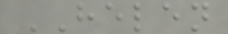HELEN
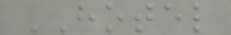HOTEL
